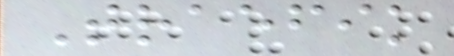Traefik
